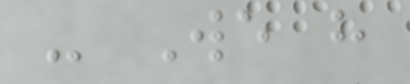- We have
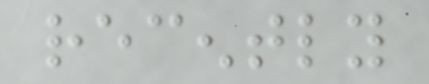recently
